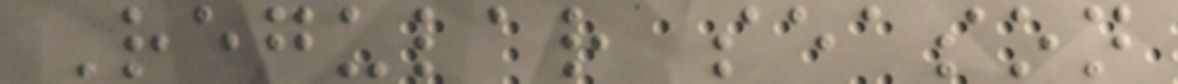Regular season
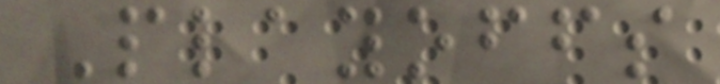Playoffs
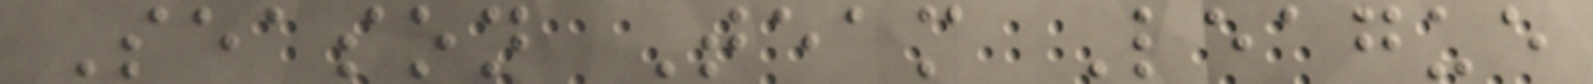Season Team League
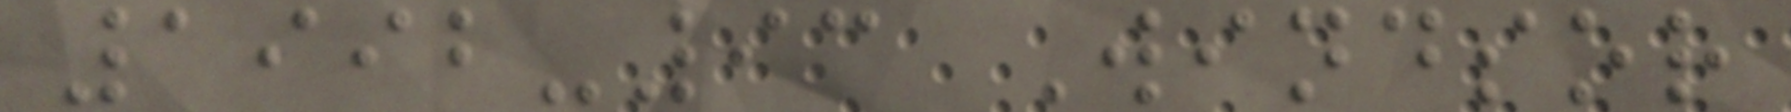1992-93 Windsor
